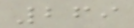269
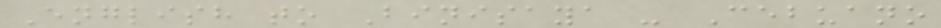English to Binisaya - Cebuano
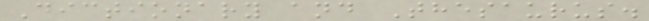Dictionary and Thesaurus.
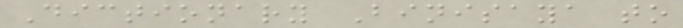Dictionary Binisaya to
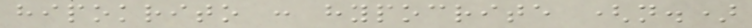hipokrito : hypocrite (n.)
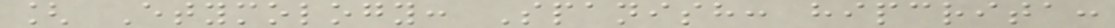[ Etymology: Spanish: hipcrita:
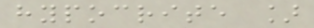hypocrite ]
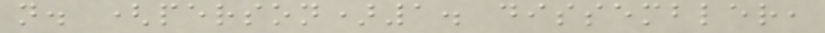n. (person)1. dissembler,
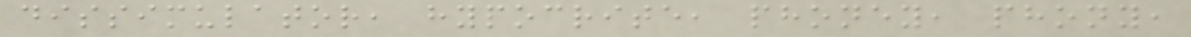dissimulator, hypocrite, phoney, phony,
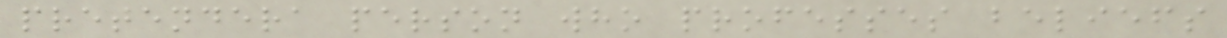pretendera person who professes beliefs
